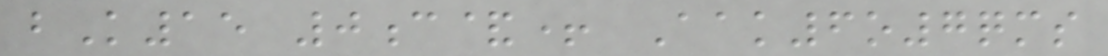bK15 0c&+ Aak6o7qms
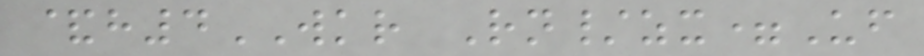&h4WKR Rn/zx=Uf
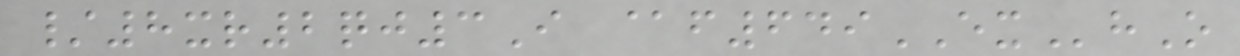/8xr2qj3I @f649EXhO
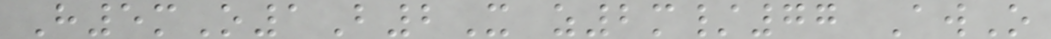H5mO1B2X z2m/77 AwO
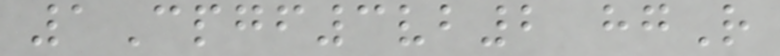1Cpgf3vb2 hgR
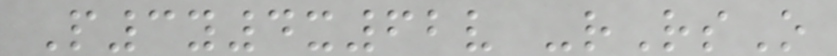P3y4x62v -rRsO
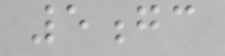5gc
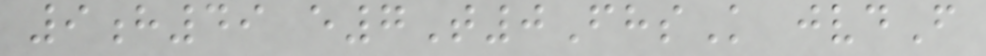9h49 e7T0FhsK jvdF
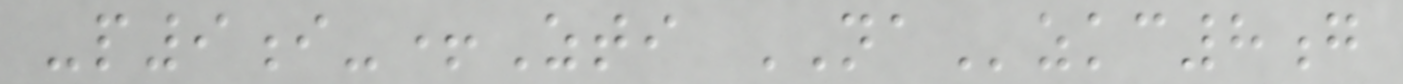-p9i-+Zti NAzkc8g
